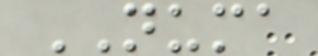NUMA
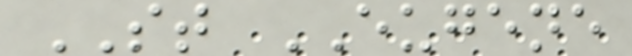ST EUGENE
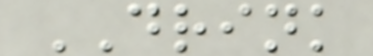DRINK
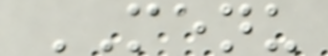MENU
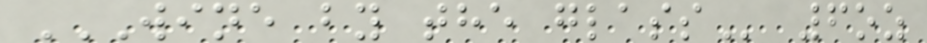WINE BY THE GLASS 6oz
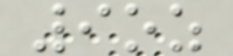9oz
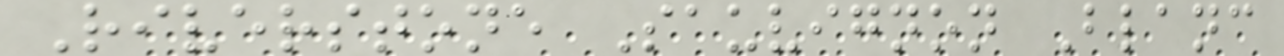Riverstone Sauvignon Blanc
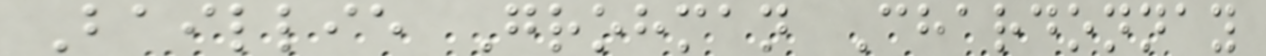Baillie Grohman Chardonnay
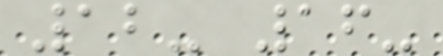12- 16-
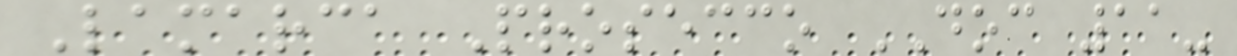Lamarca Prosecco DOC 11-
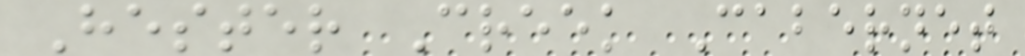Hester Creek Cabernet
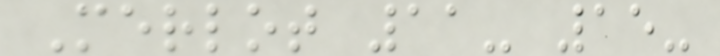Merlot 11- 15-
